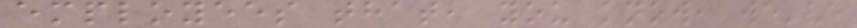employees that, you know, we've
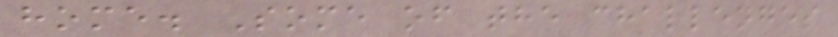home. Some of the challenges
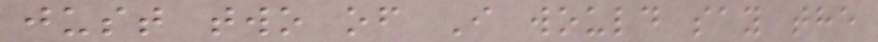just two of I would say the
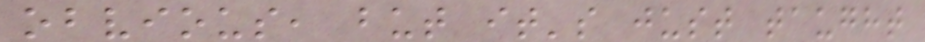obvious, but it's just taught
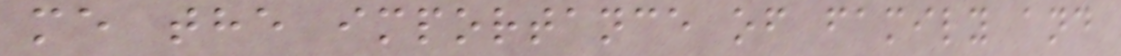me the importance of family and
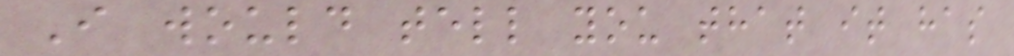I would tell you that it has
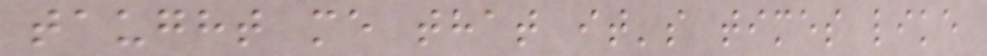taught me that it's times like
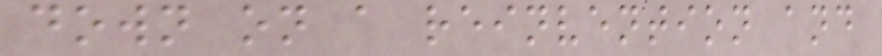down on a reinvention and
